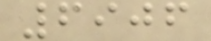6906
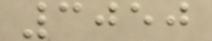3050
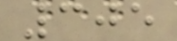305
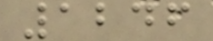1246
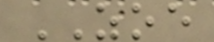ZOE
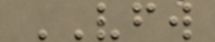VFW
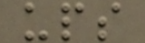ups
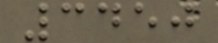3450
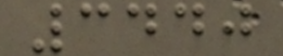3440
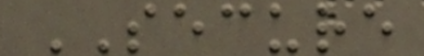SECURE
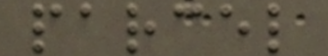parcel
